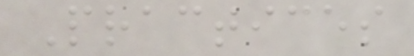Practices
